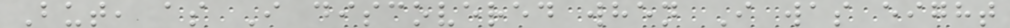But, as I discovered when I was eight
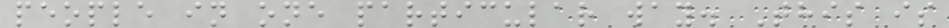people in one particular way. This is
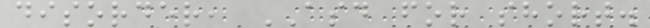disorder, ASD for short.
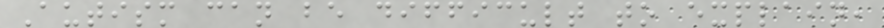Autism can be difficult to explain,
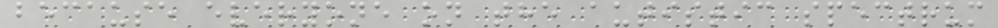because everyone on the autistic spectrum
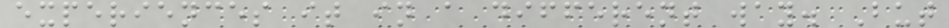experiences it in a different way. But
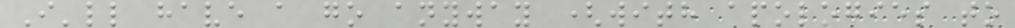I'll have a go anyway (with apologies to
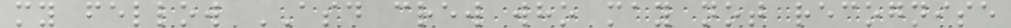my fellow ASD crew who may not recognise
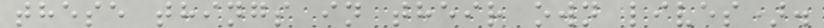these things in their own lives).
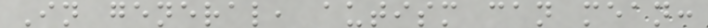In general, autism can mean:
